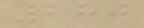280
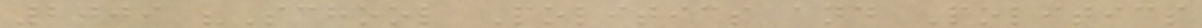2009 "School Politics and Politics
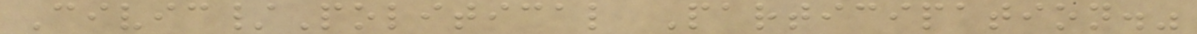Civic/Political Participation."
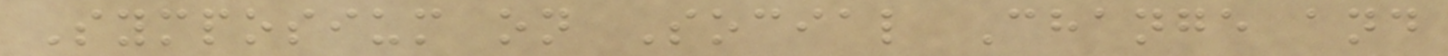Symposium on Social Change and
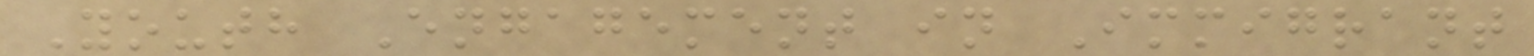Youth Engagement in Immigrant
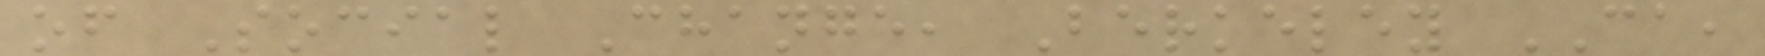of Social Change, Berkeley CA,
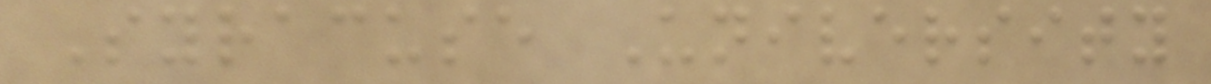Syracuse University
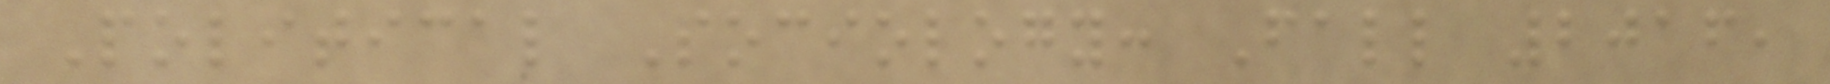Political Sociology: Fall 2016,
